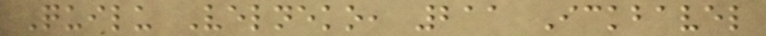Quilu Velneko, 211 Ickbavel
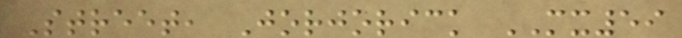Street, Jorjorick MX59
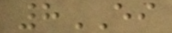8EI
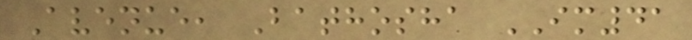Avenue, Bathosha IM41
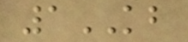1KB
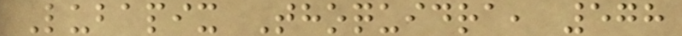Lubapix Thoquidra, 578
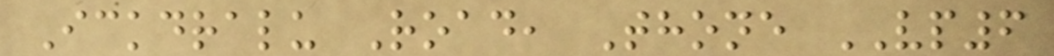Ickdralu Road, Thone VP6
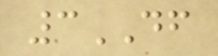3DF
